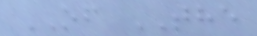OF THE
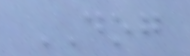DOG
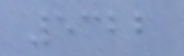5322
